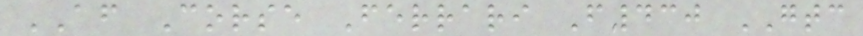AF Corse Ferrari F430 GTC
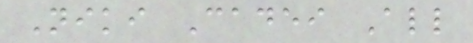Niki Cadei All
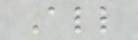All
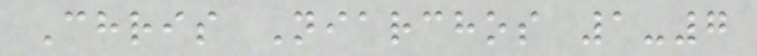Chris Niarchos 1-7
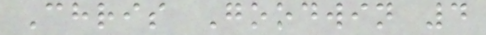Chris Goodwin 4
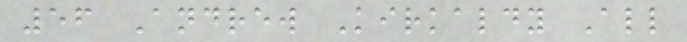56 Andrew Kirkaldy All
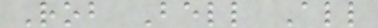Rob Bell All
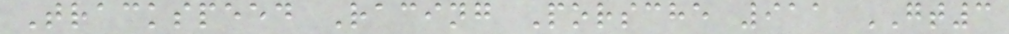Trackspeed Racing Porsche 911 GT3
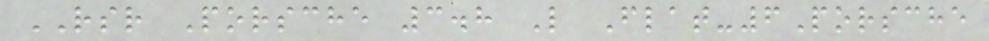RSR Porsche 3.8 L Flat-6Porsche
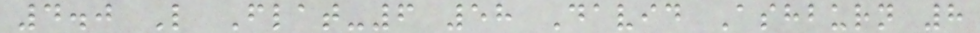4.0 L Flat-6 58 David Ashburn 8
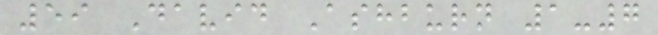59 David Ashburn 1-7
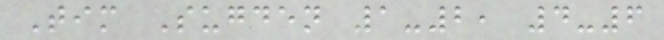Tim Sugden 1-2, 4-6
